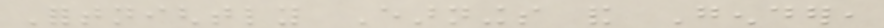Fortnightly Earnings and Gender,
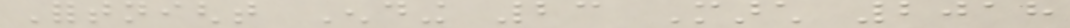Fortnight Ending 23 March 2018
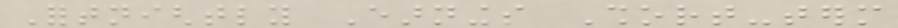Fortnightly Earnings Short-term
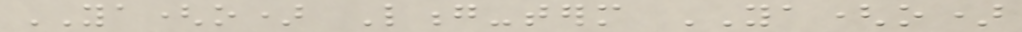YA(o) Long-term YA(o)
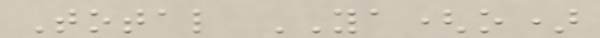Total YA(o)
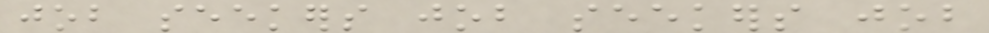job seekers job seekers job
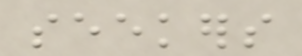seekers
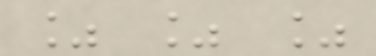% % %
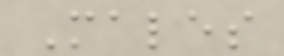Males
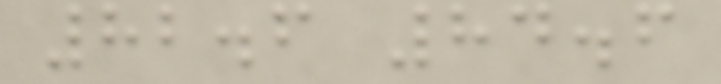82.6 84.6
